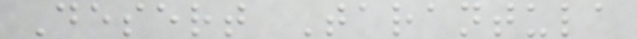Desert Tarantula
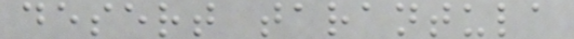desert tarantula
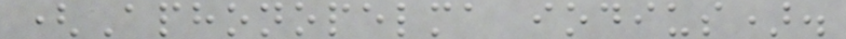(Aphonopelma iodius).
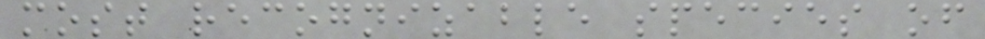most recognizable species of
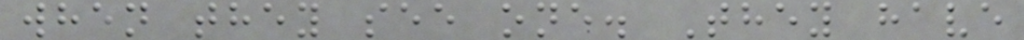when they see one. They have
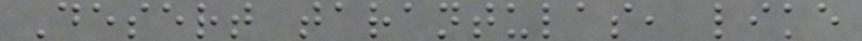Desert tarantulas, like
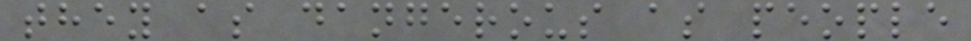they as dangerous as people
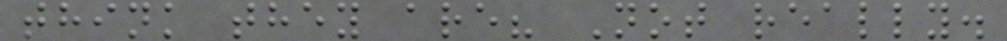think they are? Not really.
